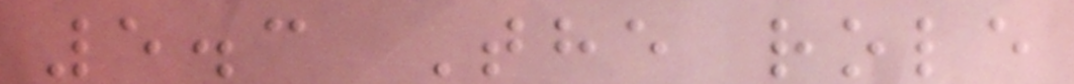5.3 The role
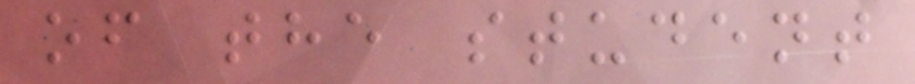of the student
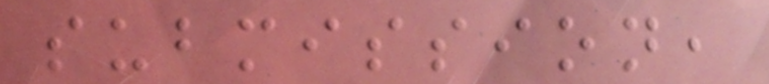submission,
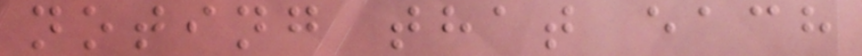noting that each
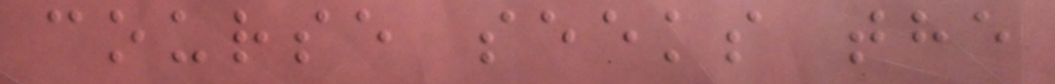course seeks the
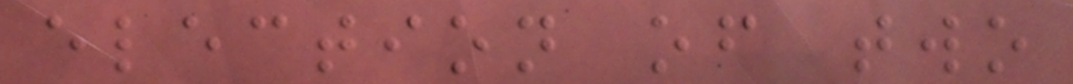election of two
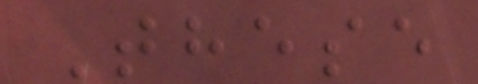These
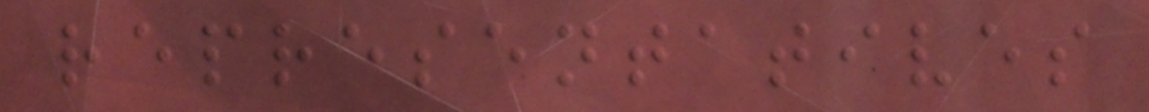representatives
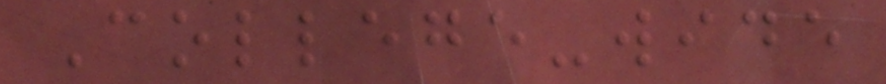College-wide
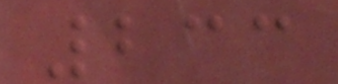233
